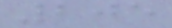205
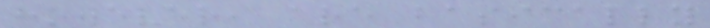however, are basically
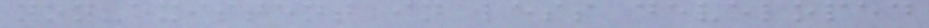non-existent in less developed
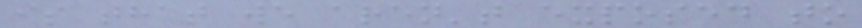is that we aren't exposed to
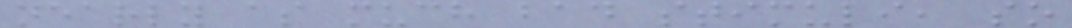nearly as much bad stimuli, so
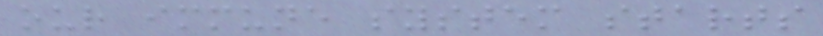our immune system starts
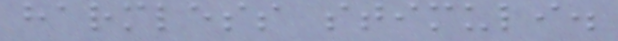harmless stimuli.
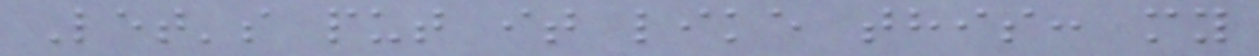Let's put it like this: my
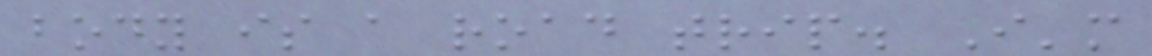body is a road trip. I'm
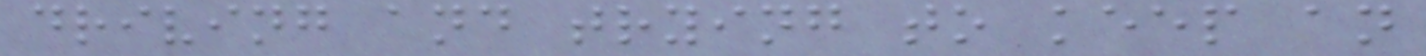driving and trying to keep an
